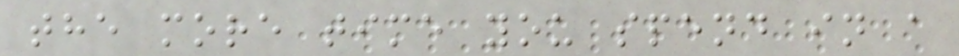the more time you spend in a
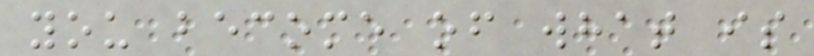you become of what is
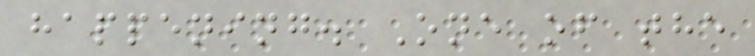happening. One of the
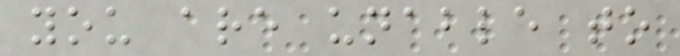you are unable to
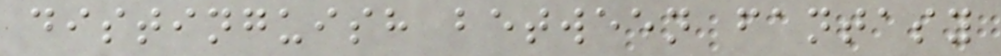distinguish between fantasy
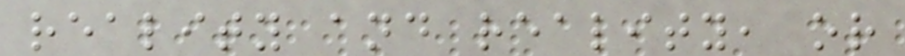reality and reality, or
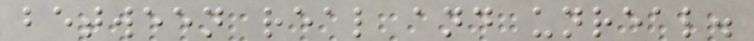between real and unreal.
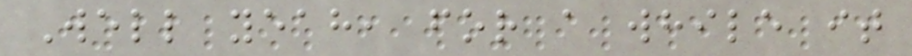Well yeah, for a while it
